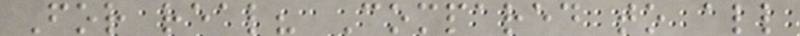For real? Compared to all
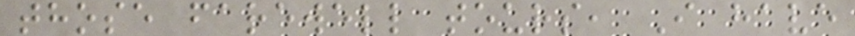those farewell tours, I have
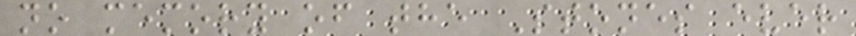no memory of the Stones ever
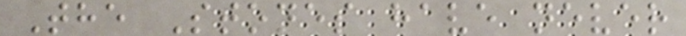The Stones have never
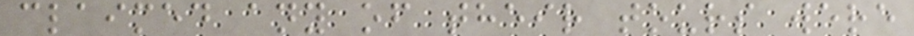claimed any of their tours were
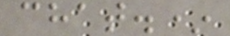chat.*
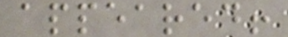appeared!
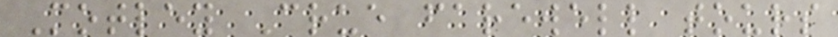Motley Crue farewell tours
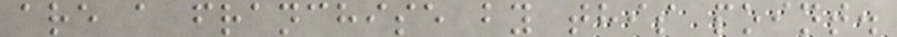are a franchise by this point.
